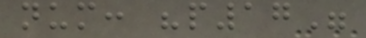num: "p17"
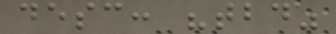desc: "tbd"
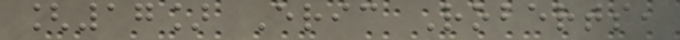[17] Eric Roberts,
